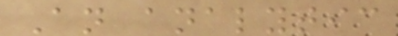An analytic
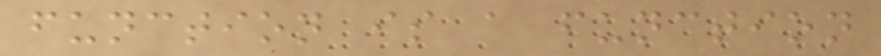function is a function
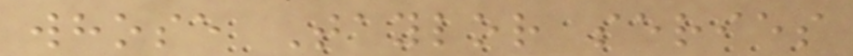whose Taylor series
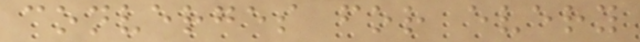converges for every
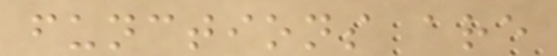functions are
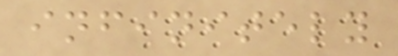infinitely
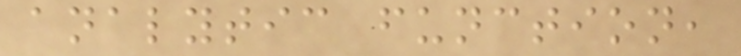analytic function,
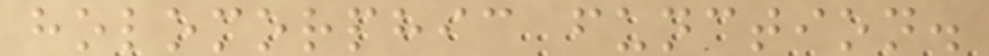holomorphic function.
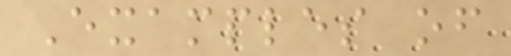Examples of
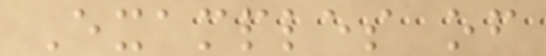Examples of
